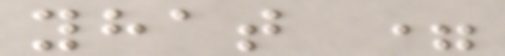yhat =
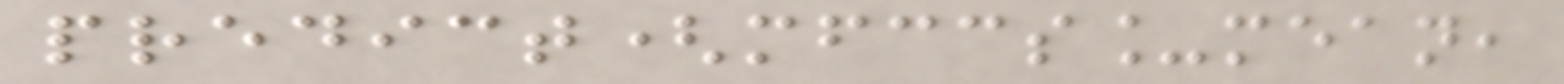predict(mfccs_mean,
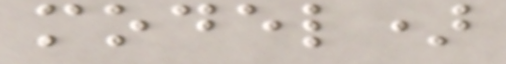model)
